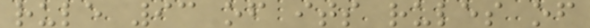rule 93 of its rules of
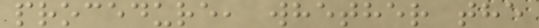procedure, whether the
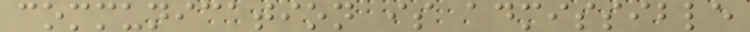communication is admissible
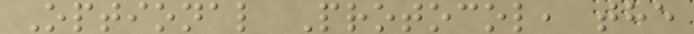Optional Protocol, the
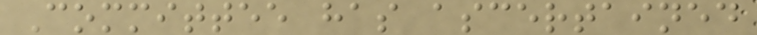Committee has ascertained
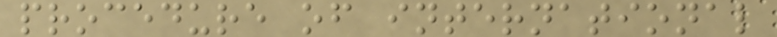procedure of international
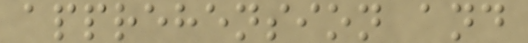apprehension and
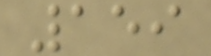159
